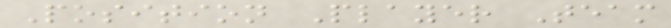Position Player Team
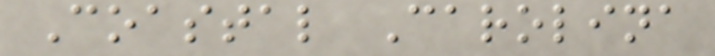Coastal Carolina
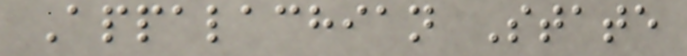Appalachian State
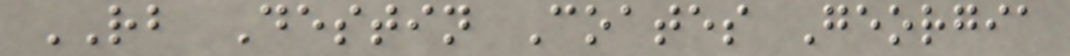RB Destin Coates Georgia
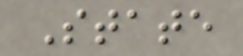State
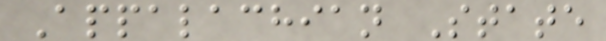Appalachian State
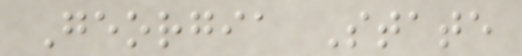Georgia State
